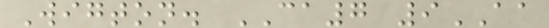Wigton. CA7 9AA
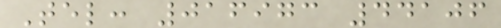Tel: 016973 44106
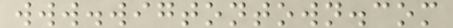www.wigtontown.com
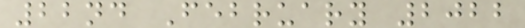22nd February 2022
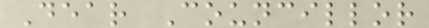Dear Councillor
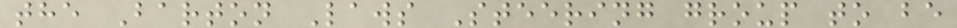the Barton Laws Steering group to be
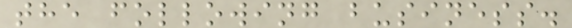the following business.
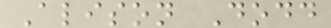Alison Dodd
